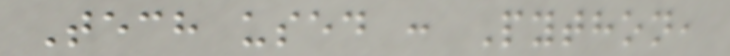Tech used : Python,
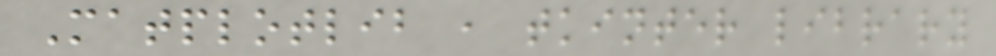Matplotlib , tkinter library
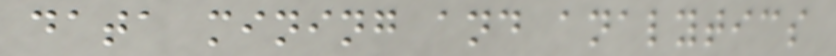data mining and analytics
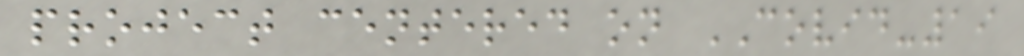project centered on COVID-19
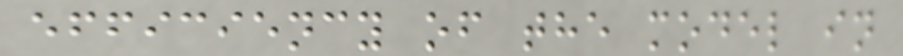efficiency of the model in
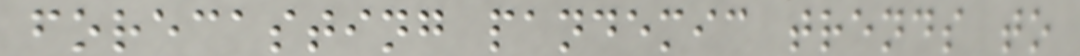forecasting pandemic trends to
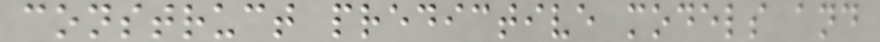construct predictive models and
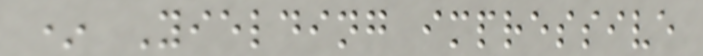* Yielding impressive
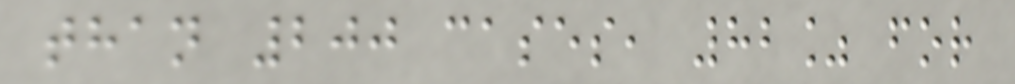than 200 cases, 82% for
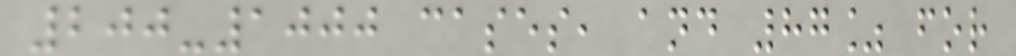200-1000 cases, and 87% for
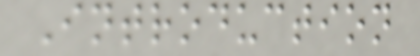Introduction
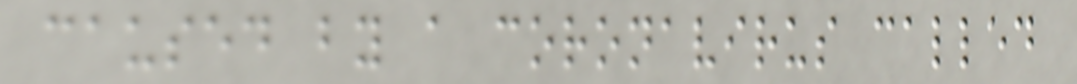caused by a coronavirus called
